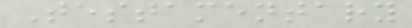Testamentary
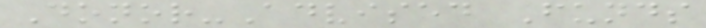Donor-Advised Funds
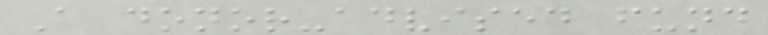A donor-advised fund
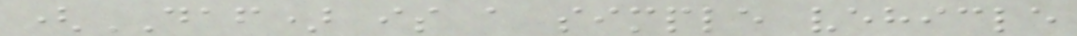(DAF) is a simple vehicle
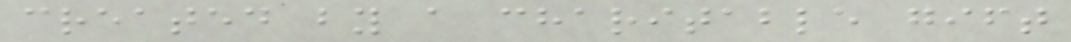created by a charitable gift
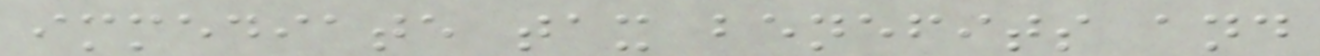immediate tax benefits and
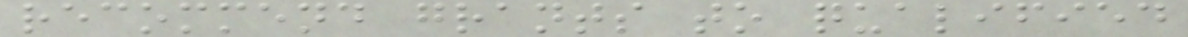recommend grants to qualified
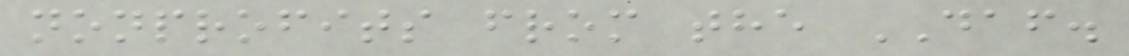nonprofits from the DAF.
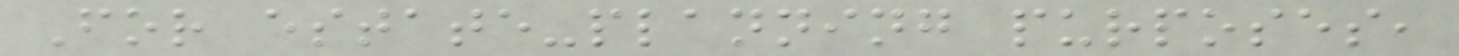For estate-planning purposes,
